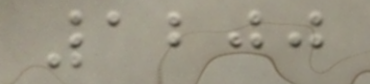1200
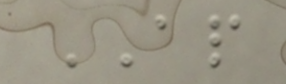AP
